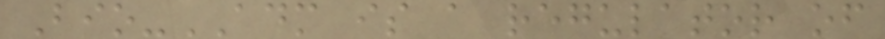Bio-ADM is a regulator of
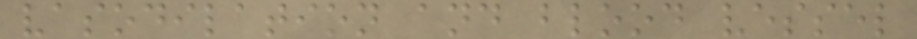vasodilation and blood vessel
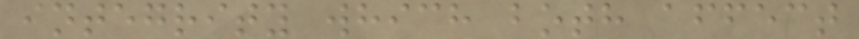integrity which both affect
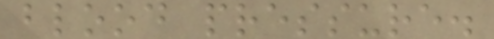blood pressure.
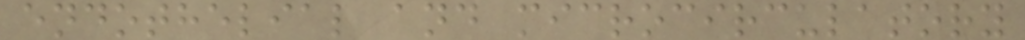endothelial and microcirculatory
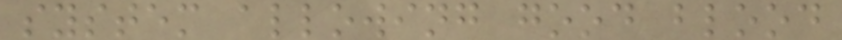system allowing good blood
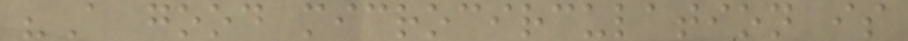"A good microcirculation is
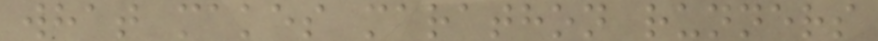what makes marathon runners
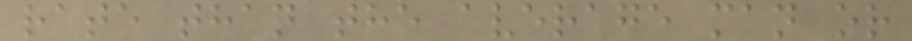rate than the average man or
